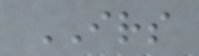IRS
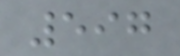597
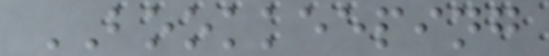BOOKKEEPING
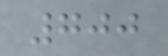700
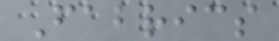Fabrics
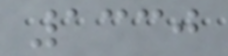1330
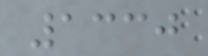1330
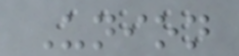Union
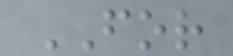FOR
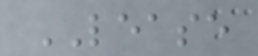LEASE
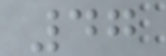47
